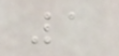1
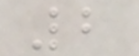2
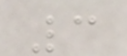3
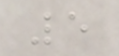5
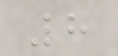8
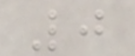0
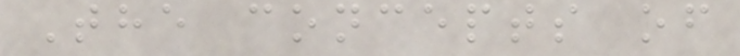The concepts of
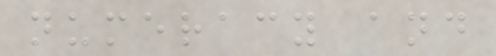numeracy and
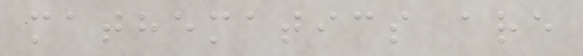mathematics are
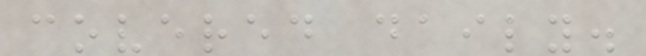covered daily.
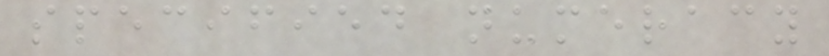specified numeracy
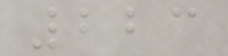223
